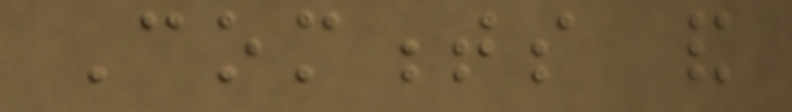Comments and
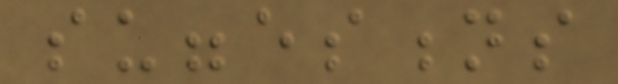suggestions
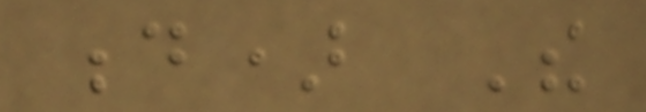d) The
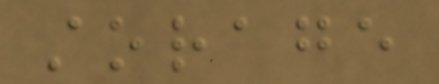storage
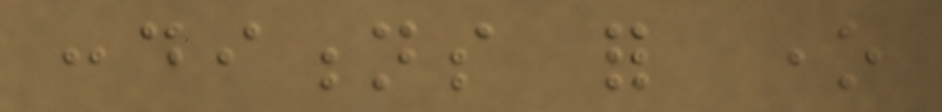conditions for one
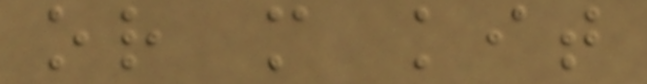or more kit
